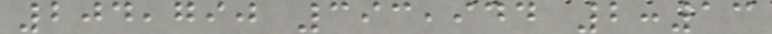204,790 393,944 2:13
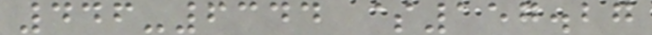446-6344 $157.27
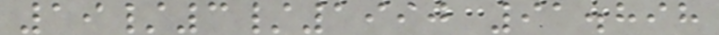19/3/1990 91.898
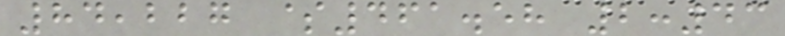84,227 $461.58 2:43
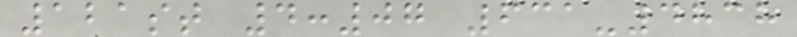121st 4:07 631-4838
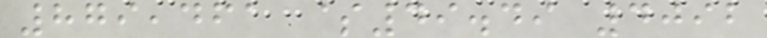879,461 $49.49 4092
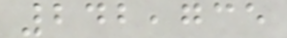242,735
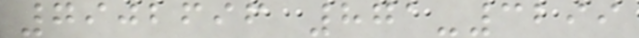7902696 871-3299
